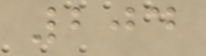204
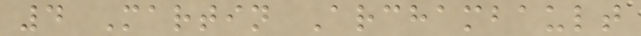4 Martin Archambault
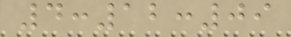4:12:09
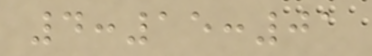4:15:01
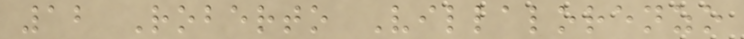12 Roberto Villalorenzo
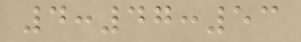4:47:53
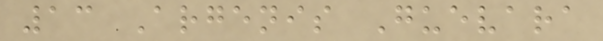13 Argenis Guevara
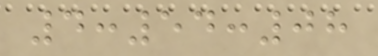4:54:08
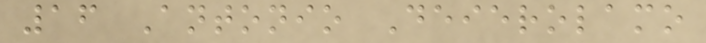16 Antonio Deierolamo
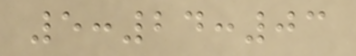5:24:03
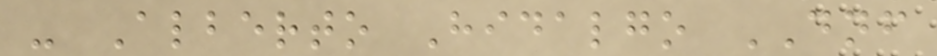- Alberto Hidalgo DNF
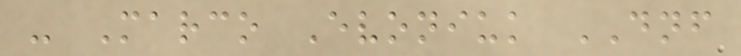- Marco Evoniuk DNF
